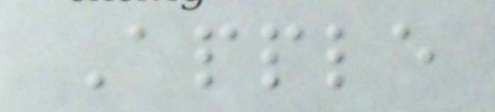Apple
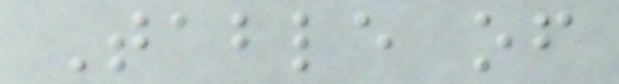Table of
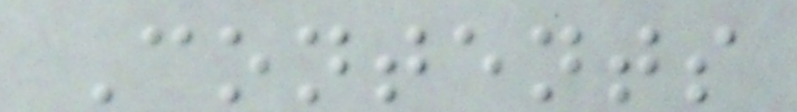Contents
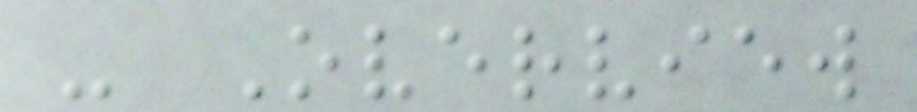- Overview
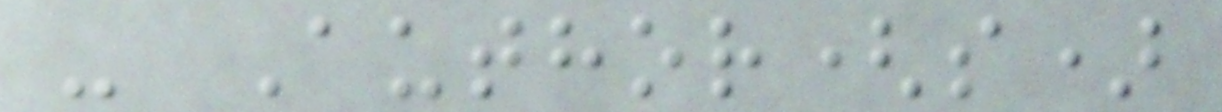- Author(s)
